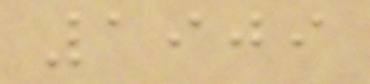1909
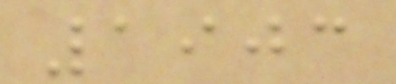1903
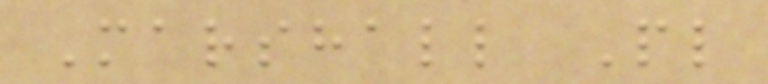Marshall Pl
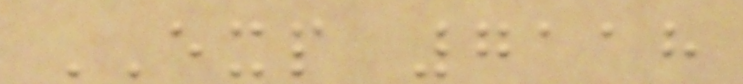EXP 7118
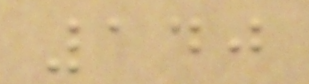140
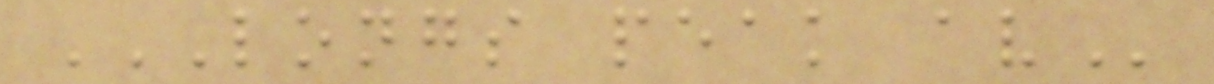LONGS PEAK AV
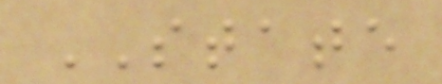STATE
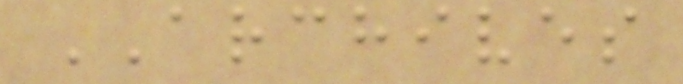ARCHIVES
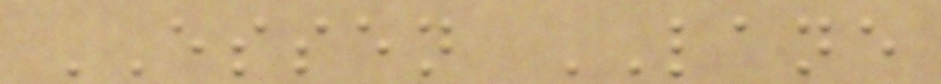ESSEN LANE
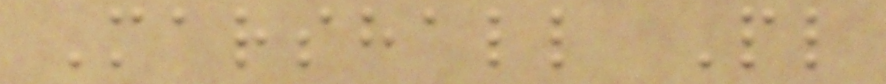Marshall Pl
